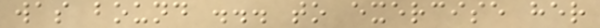was bound ... to exercise her
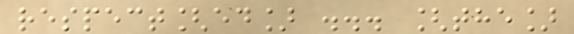respect[ed] ... [the]
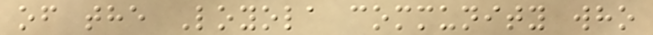of the Loyola community who
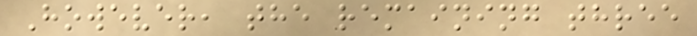However, the remaining three
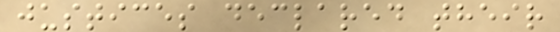justices declared their
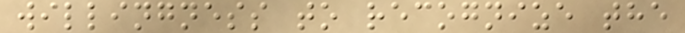willingness to recognize the
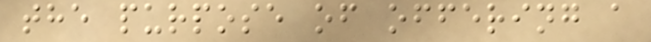the purpose of offering a
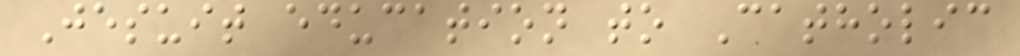Jesuit education to Catholic
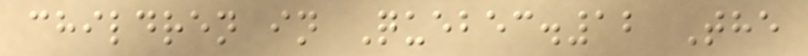children in Quebec.12 The
